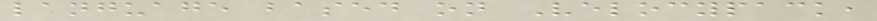language based on Velocypack,
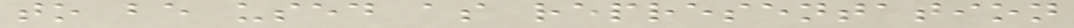to be used as representation
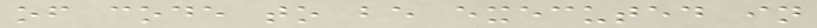of code to be executed in
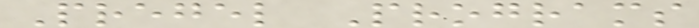Pregel Programs
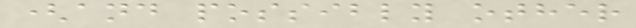(and possibly other
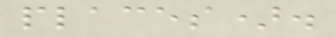places).
